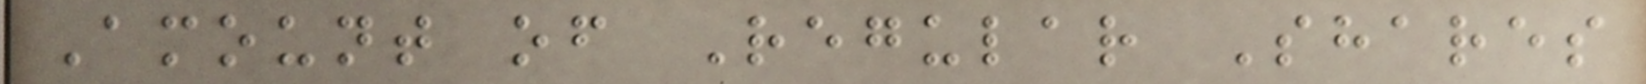Amount of Regular Shares
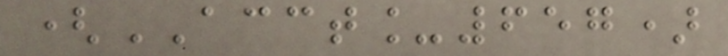(ACCT_657)
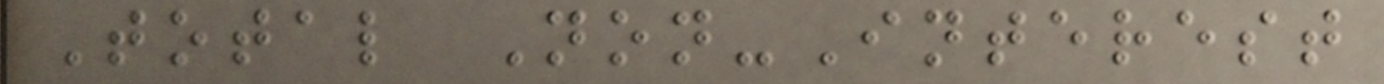Total Non-Interest
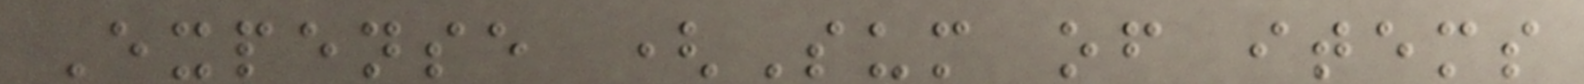Expense (Sum of items
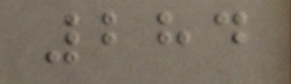284
